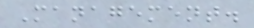Management.
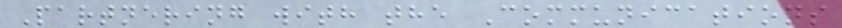Partnering with the Communications
